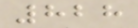828
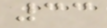33
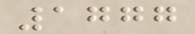1777
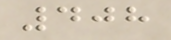408
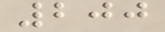200
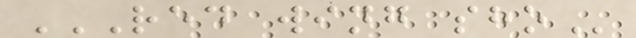RED WING SHO
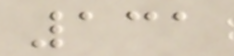131
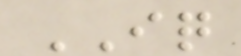IQ
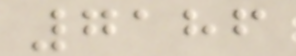7186
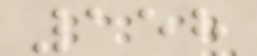158
